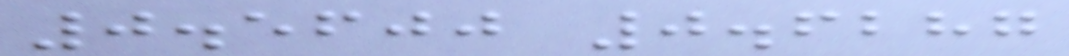0.5600 0.6287
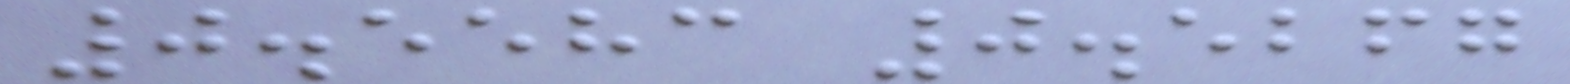0.5583 0.5267
